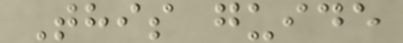This guide
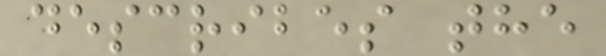describes the
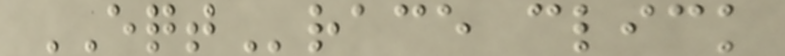EQTrace click
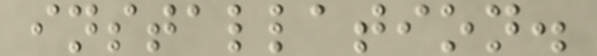installation.
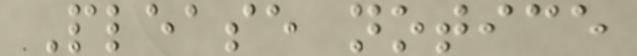Please notice
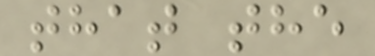that the
